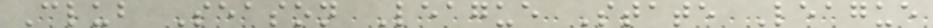Club Season League State League
